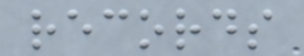records
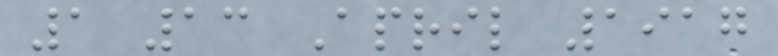1 13 April 1917
